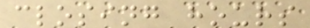closing hours
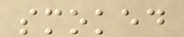smoked
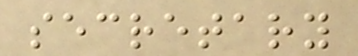secretary
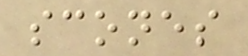scones
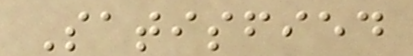Satisfied
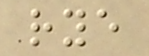rye
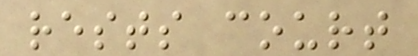rests court
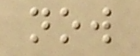now
